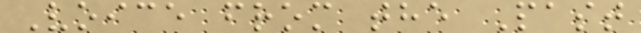Voice from the Past
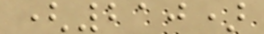(210)
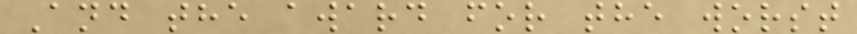And the award for the worst
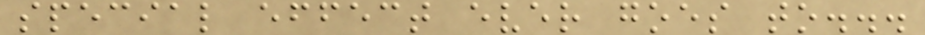special effect ever goes to...
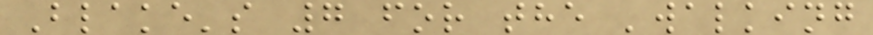Blake's 7 for the 'walking
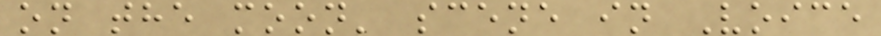on the moon' scene in Voice
